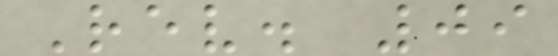Rev. 09
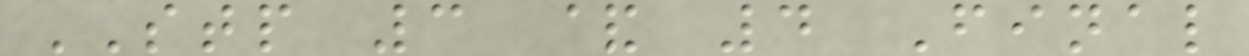STP 3 & 4 Final
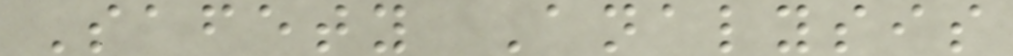Safety Analysis
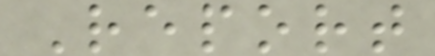Report
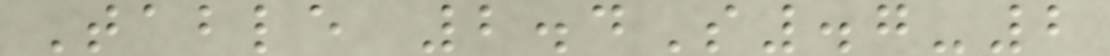Table 2.4S.7-2
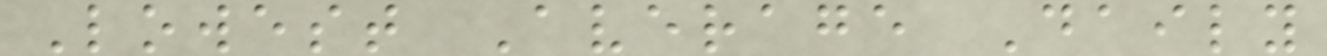Lowest Average Daily
